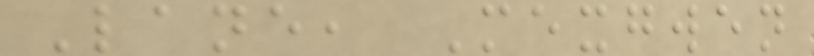Lane, Mexgwen
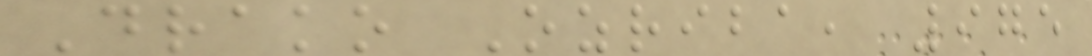Drako Ozriba, 975
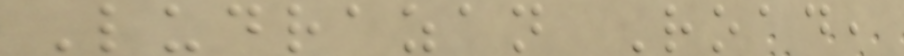Ludrazan Road,
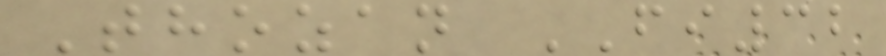Thozan FI32
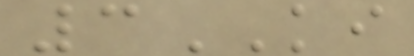3KI
